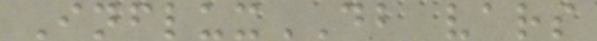InfluxDB vars
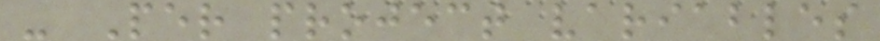- Per project variables
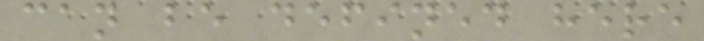can be defined here
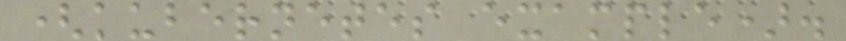(kubernetes example).
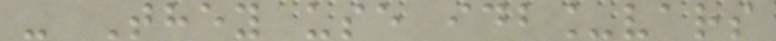- They use idb_vars
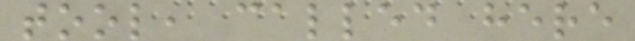tool, called here
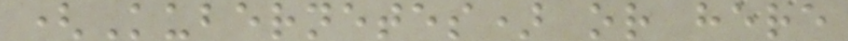(Kubernetes) or here
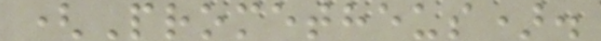(Prometheus).
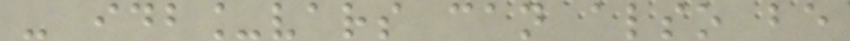- idb_vars can also be
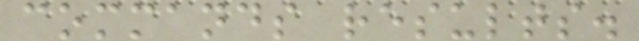commands results.
